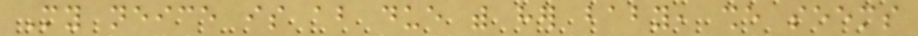My neice is about due with her baby, she seems
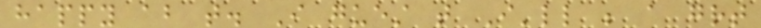happy about that. I guest that I'll be a great
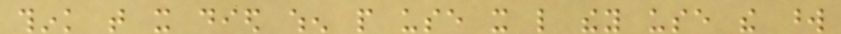think that it died when people use it like they use the word
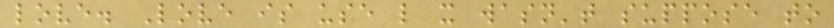love. Love is use like it wasn't suppose to
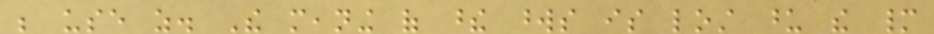be use as. The meaning of these words is lost upon the many
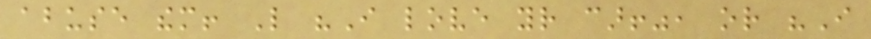abuse them! Like "I love your car!", or "I
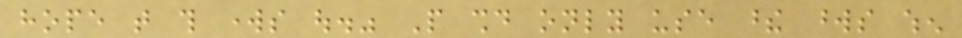hope that this works out." People should only use these words when
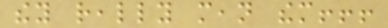they really mean them!!!
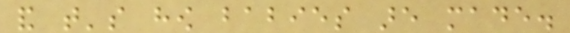and that's how babies are made.
